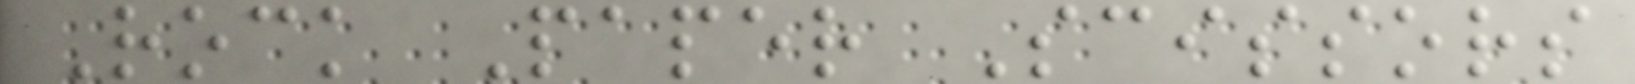Rock Paper Scissors
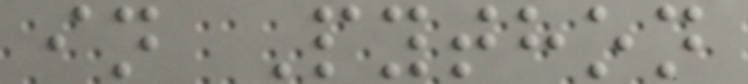in Python
